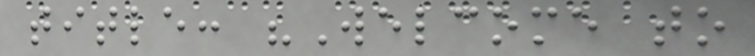title: "Welcome to
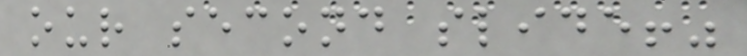our second slide!"
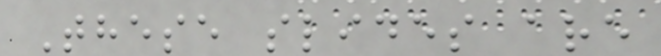These slides are
